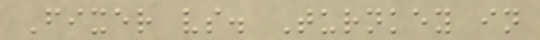Fixer vs. Turnkey in
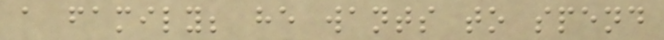a family; he wants to spend
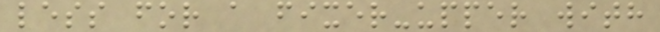less for a fixer-upper with
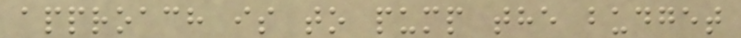approach is to pump the budget
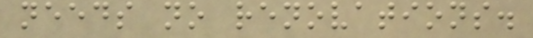needs no renovations.
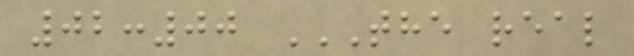02:00 THE REAL
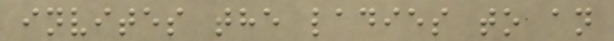invites the ladies to an
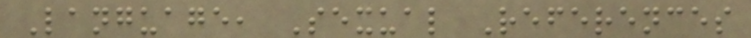Language, Sexual References
